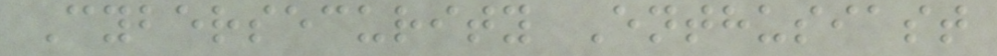Cybersecurity Enthusiast
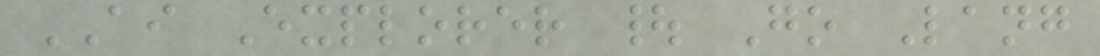AI Explorer | Go Lang
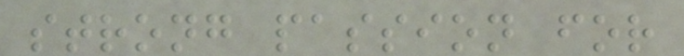strong passion for
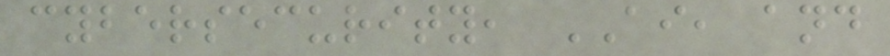cybersecurity, AI, and
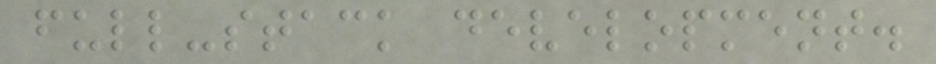full-stack development.
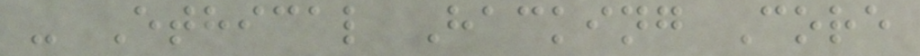- Ethical Hacking Core
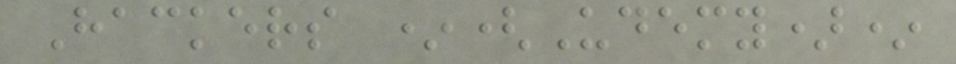Hackers *(Udemy)*
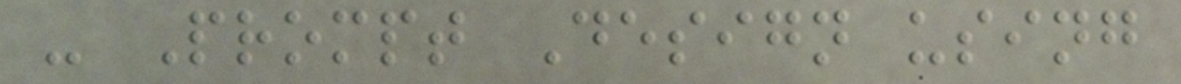- Prompt Design using
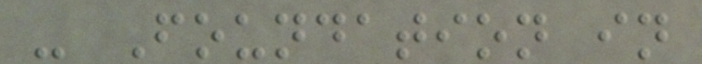- Foundation in
